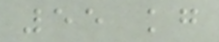55 kg
